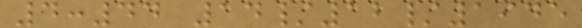4:44 14/12/1945
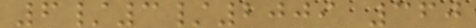6/3/2009 360
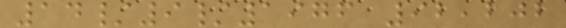14/9/1976 92,202
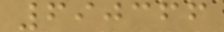690366
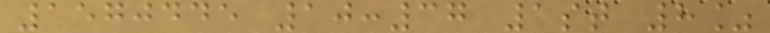1570445 10:37 1st 8%
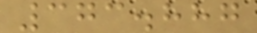373.887
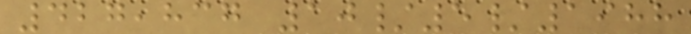427,837 10/5/1988
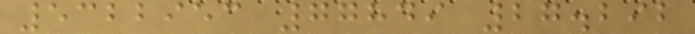5322953 77849 27.292
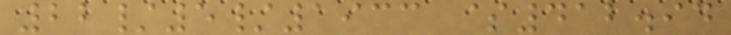22/5/1933 $412.94
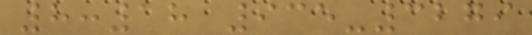8:18 935-3279
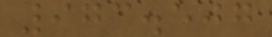973.507
